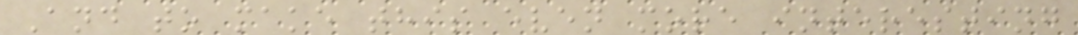And to make this even more interesting
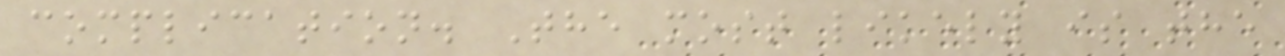complication. The most likely is the
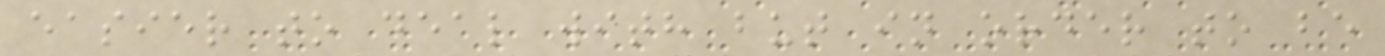easier to deal with but in order to be
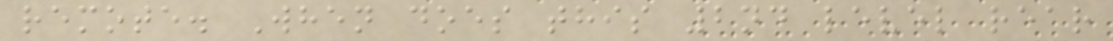remote. When does this 2nd level rear
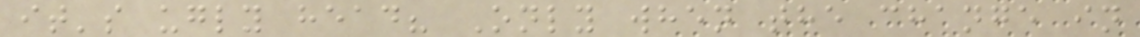it's ugly head? Only when the change in
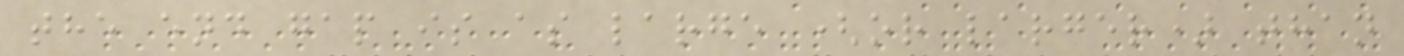the end gap is as large (or larger) than
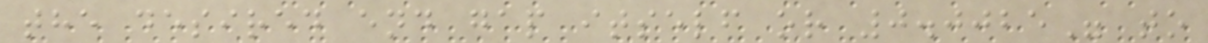the desired end gap itself or 0.0025" to
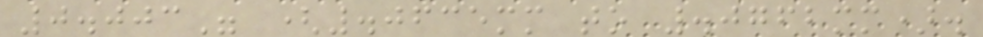0.003" (.0635mm to .0762mm).
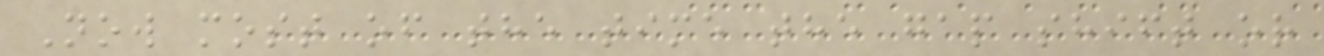Now most of the time the gap shift or
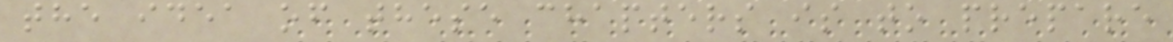the idea of these chapters is to prepare
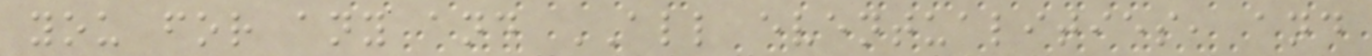you for any and ALL eventualities, and
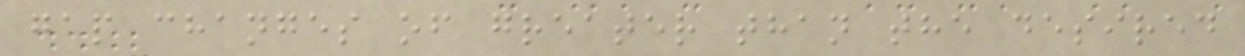gap changes of greater than the desired
